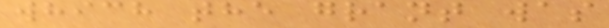which the grant was
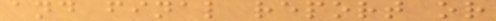and final report or
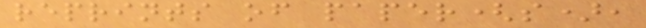reprints of paper(s),
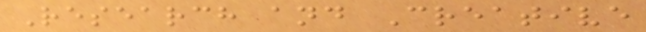Research and Creative
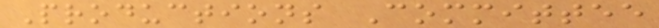Productions Committee
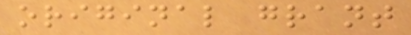original grant
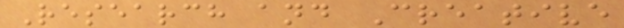Research and Creative
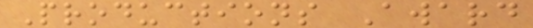Productions Award
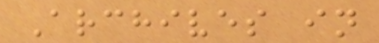Archives in
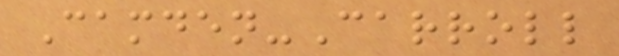Camden-Carroll
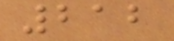212
